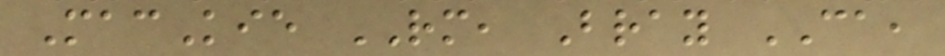MacKie RM, Bray CA,
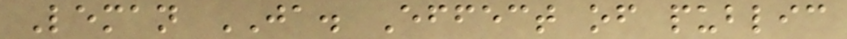Leman JA. Effect of public
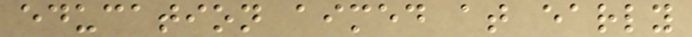education aimed at early
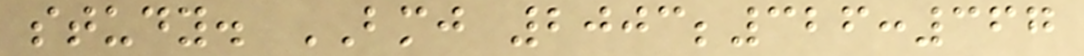study. BMJ 2003;326:367
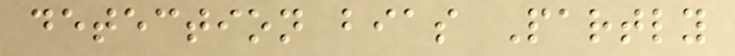detection bias Partly
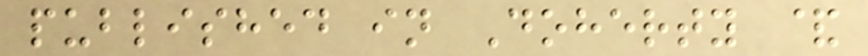published in Doherty &
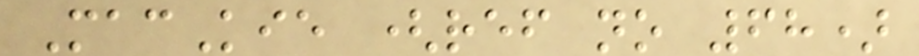MacKie (ref no 68)
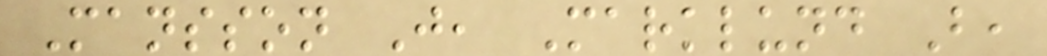Mansson J, Marklund B,
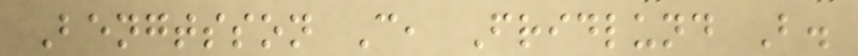Bengtsson C, Fridlund B.
